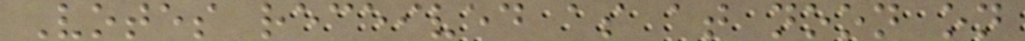Votes received as at noon on
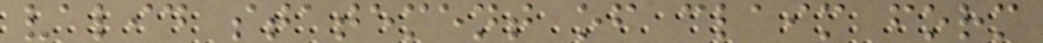valid statement of claim form
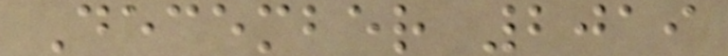December 2019
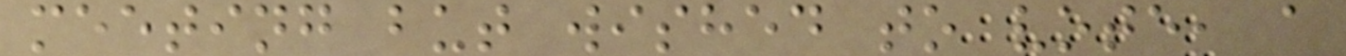meeting but wished to vote, a
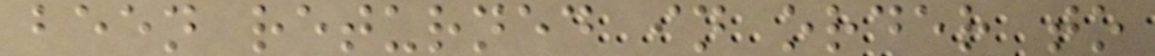been returned in order to
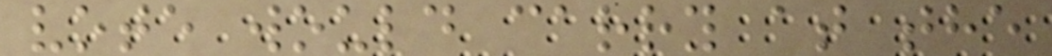vote would carry at the
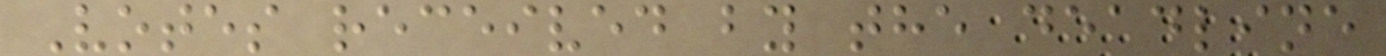Votes received by the deadline
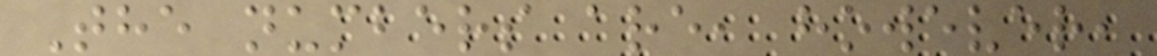The numbers are, however,
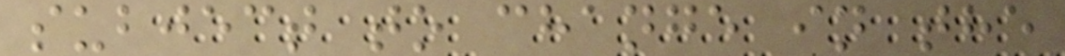subject to change in the
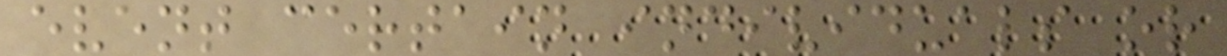event certain individuals or
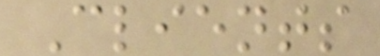Clients
